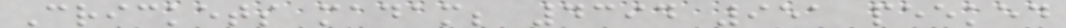Crickets madam; 4394 951 peeked
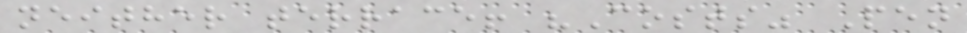neither terrace! "Costs" Pen
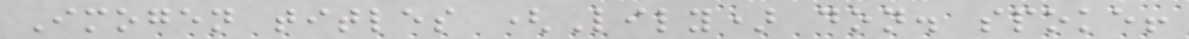Imogen titles (Lily) don. spoke!
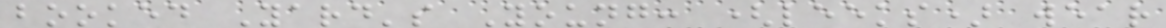booked Yard's Young: (leeks) wear
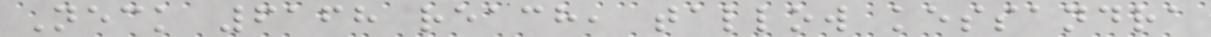Neck 6168 reach, tallow kessandra
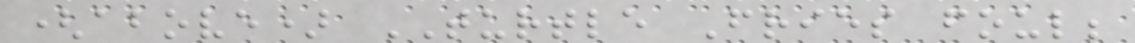(above) TURTLE Fries foul;
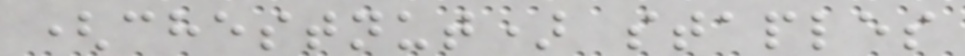(chestnut) staples
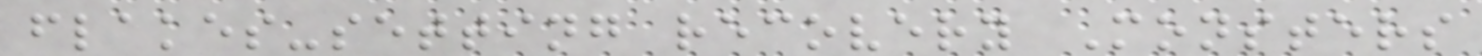flakes-setting recovery Monsters
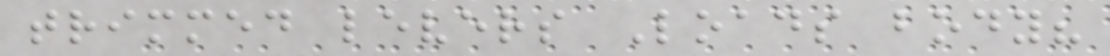trimmed levers Loads body?
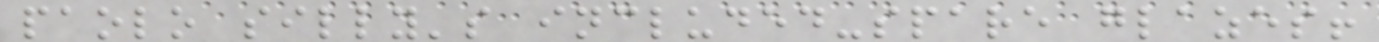paolo silly's included-spare glazes!
